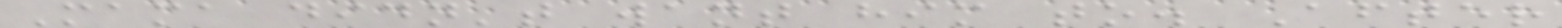Mama didn't want him to. After
